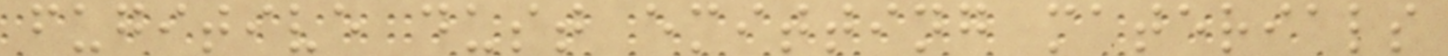fugitive dust emitting materials
